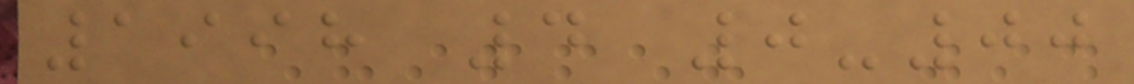1998 4 0-00
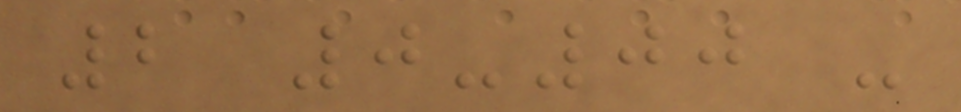2 0-00 -
